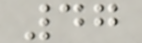47
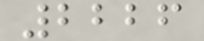2226
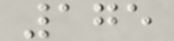175
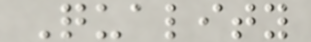Quality
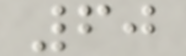60
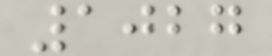1027
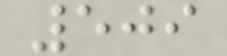509
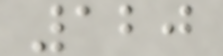120
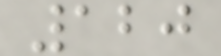120
